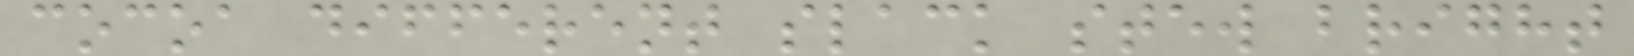cocoa different slack stew bright
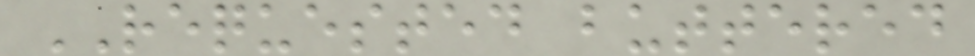REQUESTED buttered
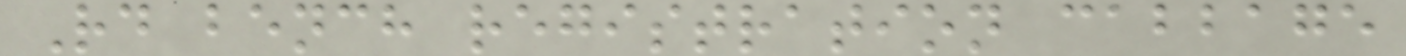Rd bench registration cabbage
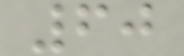60
